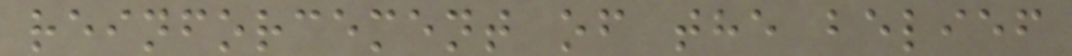reinforcement of the belief
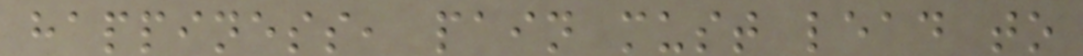happiness, pain must lead to
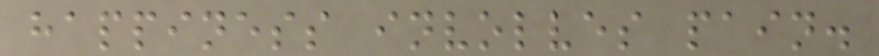happiness involves pain.
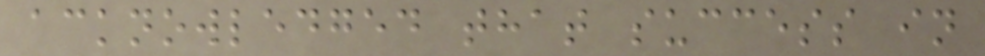acknowledged that success in
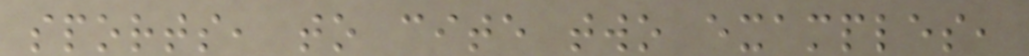sports, to cite two examples,
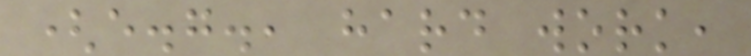(e.g., hard work,
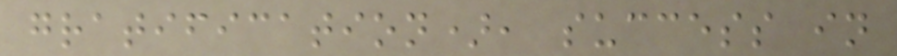gratification), success in
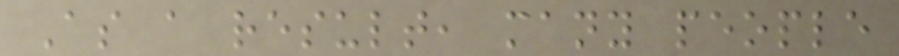As a result, many people
